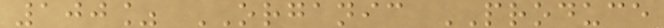100% ORGANIC PRODUCE
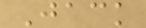Jack
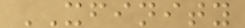XFINITY
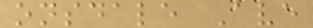onsdale Ave
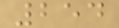254
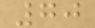70
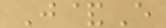J&E
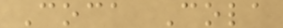Coca Cola
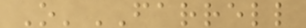O'FARRELL
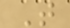T
